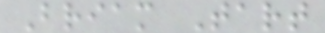Briam Tart
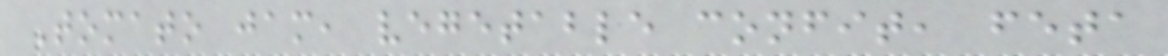Tomato jam, vegetable confit, feta
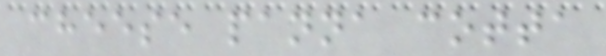cheese panna cotta
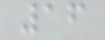16
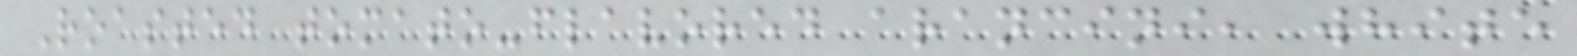Roasted tomato-flavored arancini, white
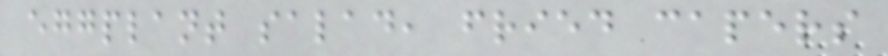eggplant salad, fried capers
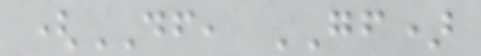(DF, GF)
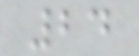24
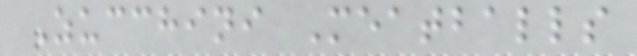Zucchini Meatballs
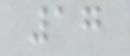17
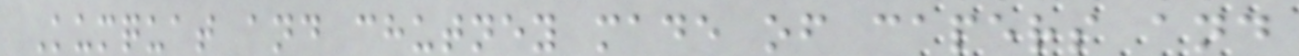Kumquat and chutney made of capers and
